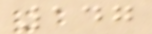147
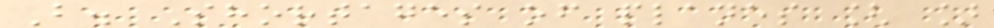B. Shortages of planes [ ]
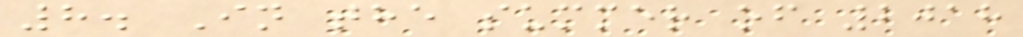8. In the summer of 2018
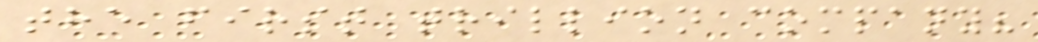the first trillion company?
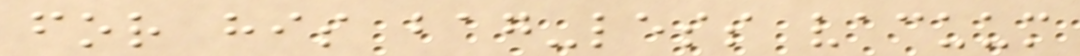for his bag-less vacuum
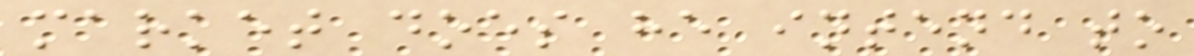market does he intend to
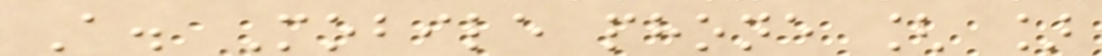A. Mobile phone [ ]
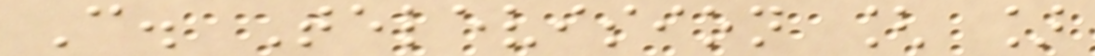C. Television [ ]
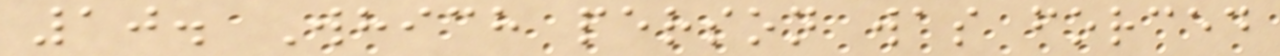10. Which person was forced
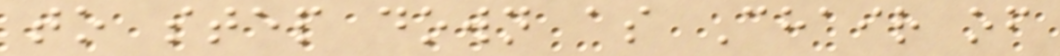to step down as Chair of
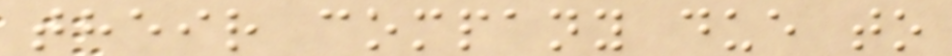their company due to
